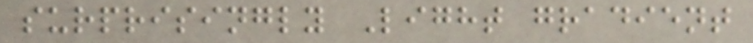surprisingly Light gradient
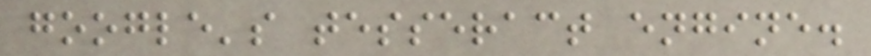google's tesseract engine.
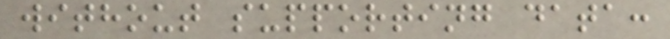without supporting data:
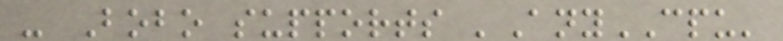- Bobo supports 'AnyCPU'
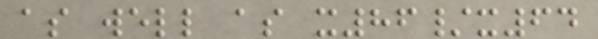as well as x86/x64
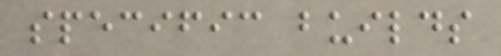specific builds
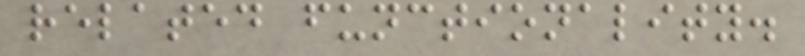related functionality.
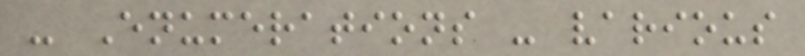- Enumerations - various
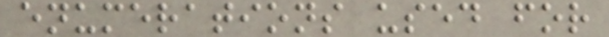enumerations used for
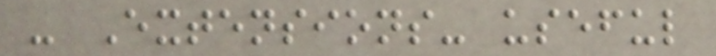- Extensions- useful
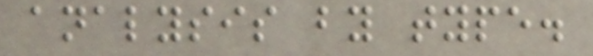analysis by type.
